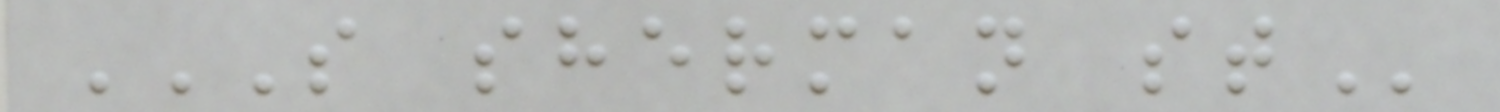S SHERMAN ST
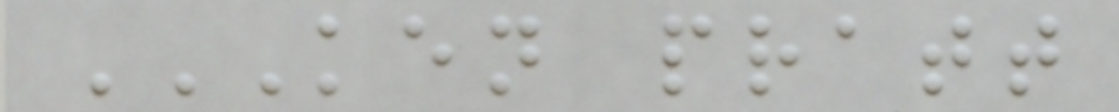KEN PRATT
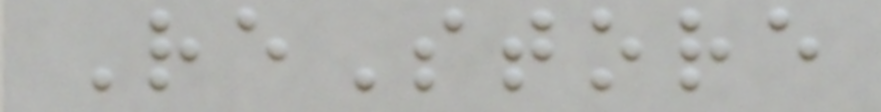ReStore
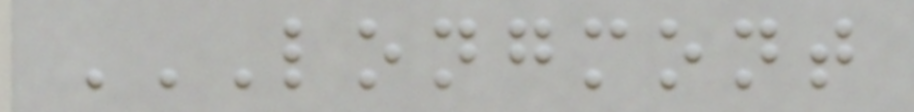LONGMONT
